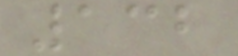132
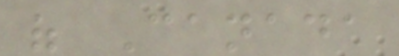of Canada
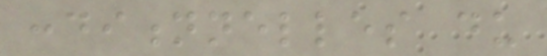conditionnelles du
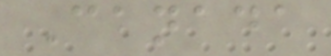Canada
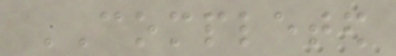COMPLETED
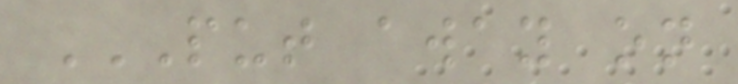PUT AWAY ON
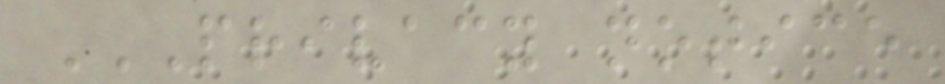PRIVACY NOTICE
